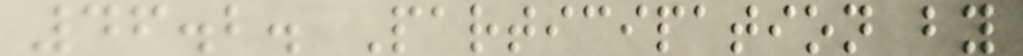46.2. Participation by
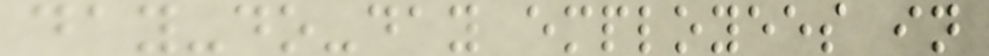day-do-day employees in
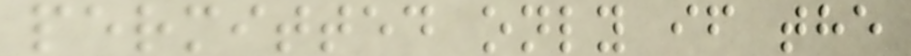permitted only if the
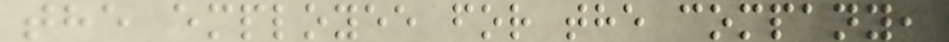the employee for the company,
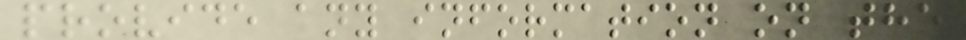provide any information on the
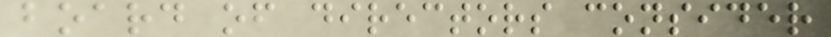board of directors consider
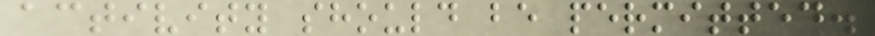activity should be permitted.
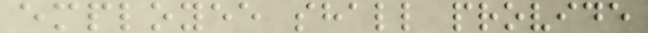employee shall provide
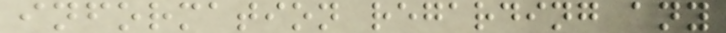information regarding any
